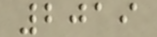2019
